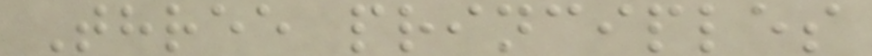Three principles
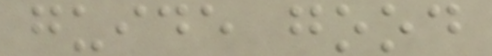guide good
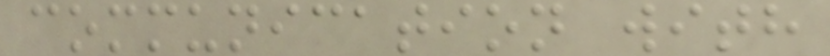communication with
